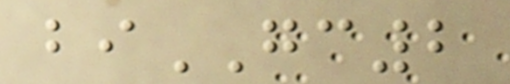biGC2
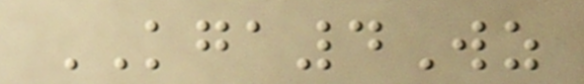KGA4Wz
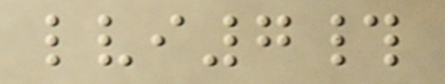lvi7#
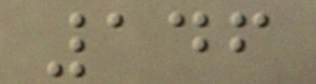146
